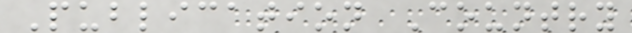Publication Country
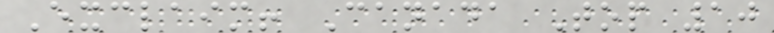Exclaim! Canada Top 10
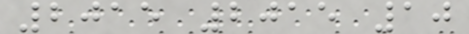2015 2015 10
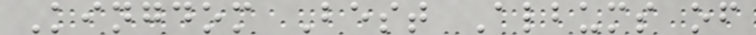Kingdom Best Albums of
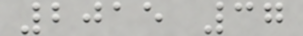2015 37
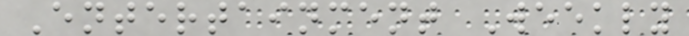Entertainment Weekly
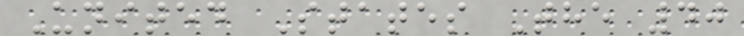United States The 40
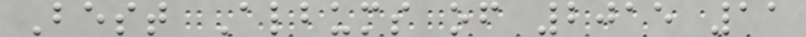Best Albums of 2015 11
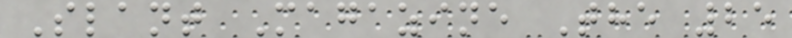Slant Magazine The 25
